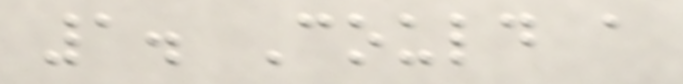1. Could a
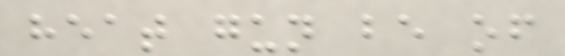heat gun be of
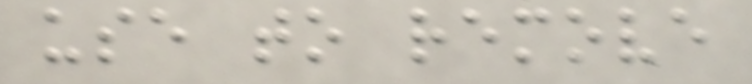use to remove
